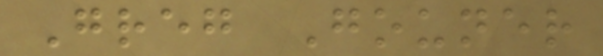Greg Gouner
